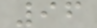96
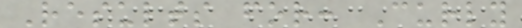Results for: Curly
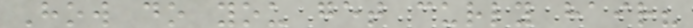How do you get curly hair?
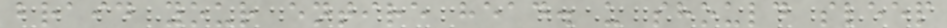braid your entire head. u should sleep
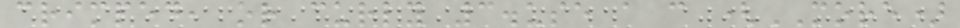crimped, or curly 3.use a c (MORE)
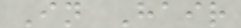In Hair
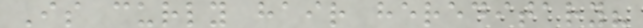Is curly hair hereditary?
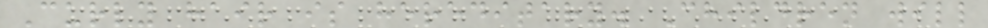Curly hair is hereditary. Children will
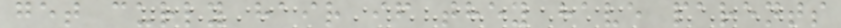get curly hair if they have parents
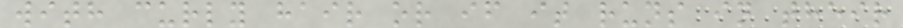with curly hair or if it runs in their
